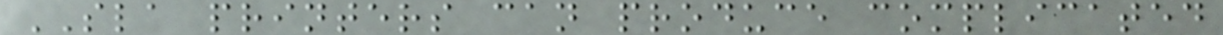SLA printers can produce complicated
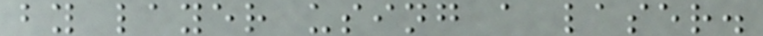by layer using a laser.
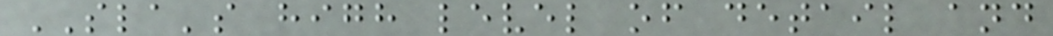SLA's high level of detail and
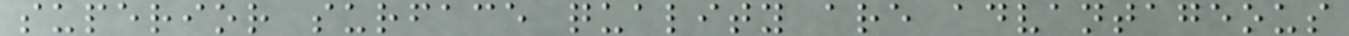superior surface quality are advantageous
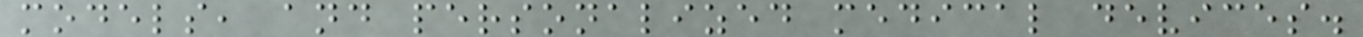models, and personalized medical devices.
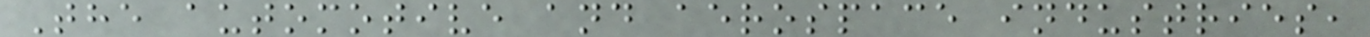The automotive and aerospace industries,
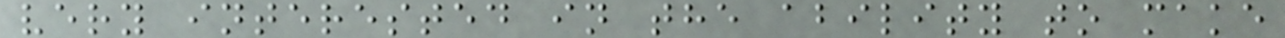very interested in the ability to make
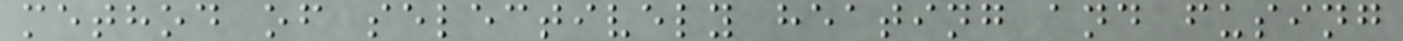method of selectively heating and fusing
